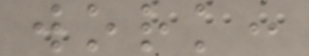work:
